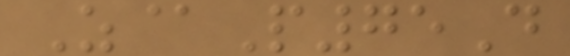Z@P75D
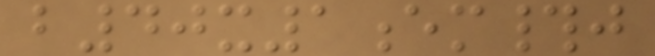b40x1em#j
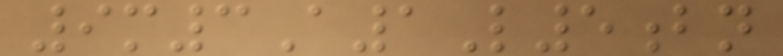9m3A1L5bn
